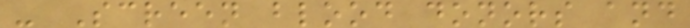- Screen blood donors and
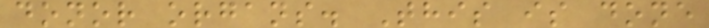donor organs. This is done
